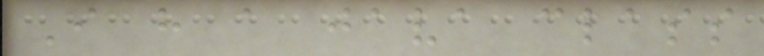I have a java class
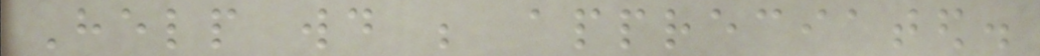Help would be appreciated.
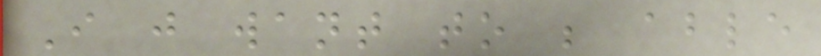I just want to be able
